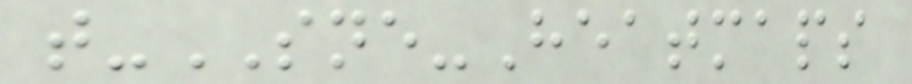t-SNE-Heatmaps
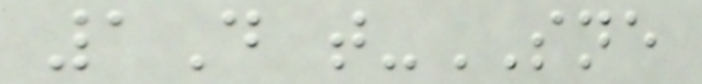1D t-SNE
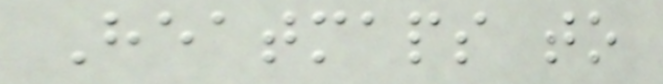Heatmaps to
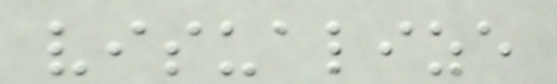visualize
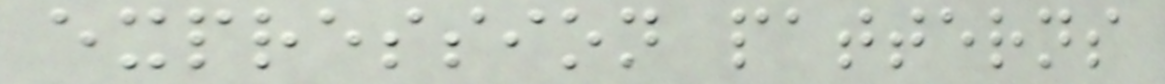expression patterns
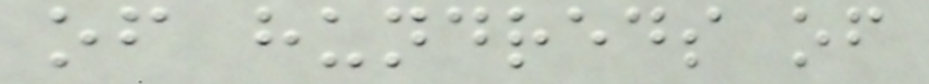of hundreds of
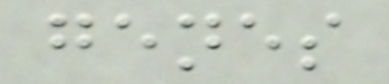genes
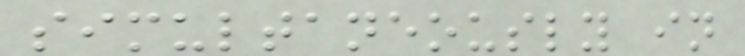simultaneously in
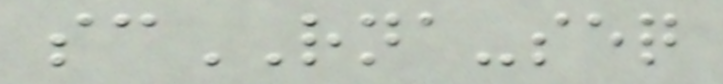scRNA-seq
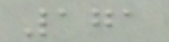171
